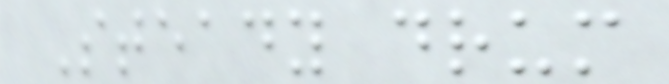Steady drum
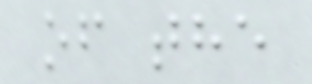of the
